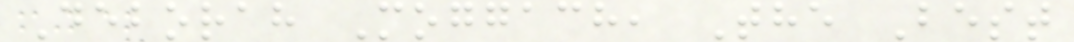Deborah Moggach, The Best
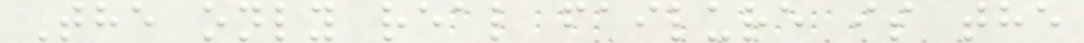The only real failure is the
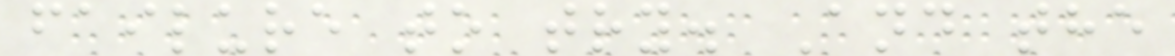failure to try. And the
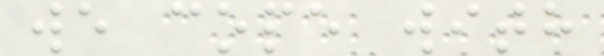we cope with
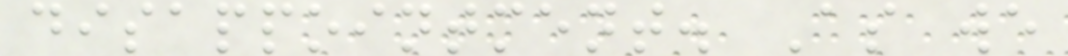disappointment. As we
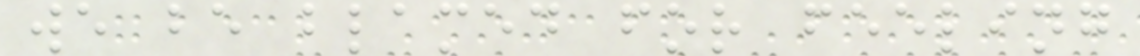we be blamed for feeling
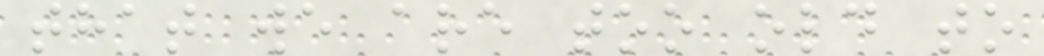that we are too old to
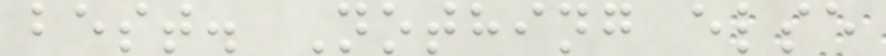best. Nothing else
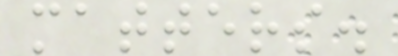matters.
